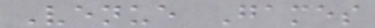Venue Games
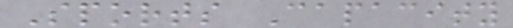Sports Capacity
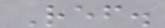Ref.
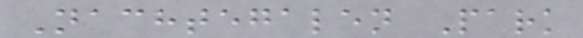Nachtegalen Park
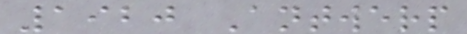1920 Antwerp
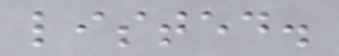listed.
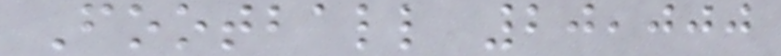Football 20,000
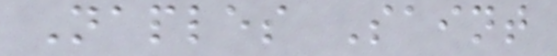Naples Saint
